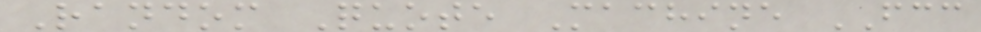Random Quote Machine FCC
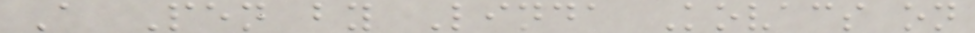A Pen by Linda Kovacs on
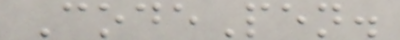CodePen.
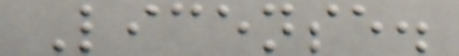License.
